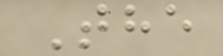The
